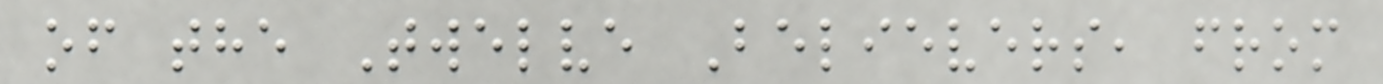of the Twelve Believers, from
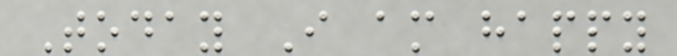Today I am happy
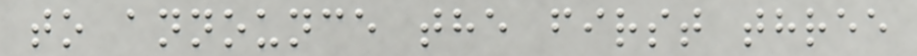to announce the first three
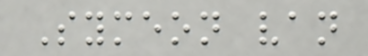Symeon van
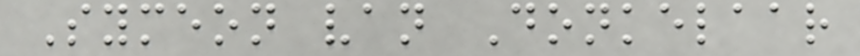Symeon van Donkelaar
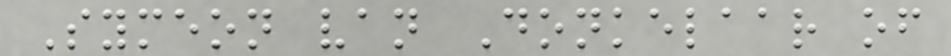Symeon van Donkelaar of
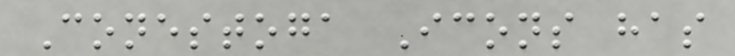Conestoga Icons has
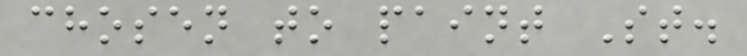chosen to paint St.
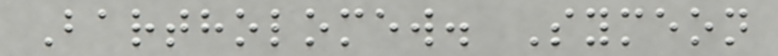Bartholomew. Symeon
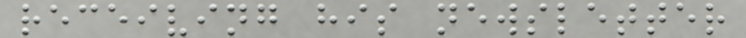receiving his newsletter
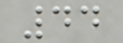44
